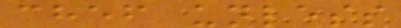chef unless
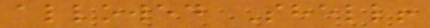allowed Shell!
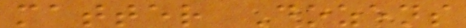matter Dozens
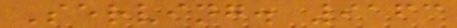Serving. 9163
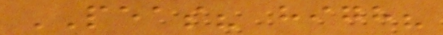PEAS? high?
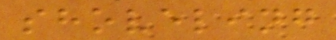shoveling
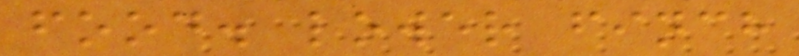food. lower finch
